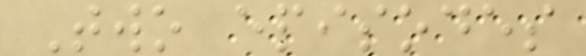Two episodes
